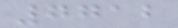7712
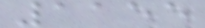1155
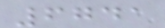6741
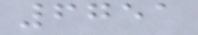6751
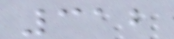312
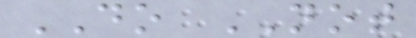DO NOT
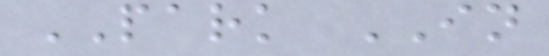PARK IN
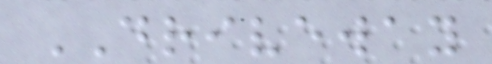DRIVEWAY
